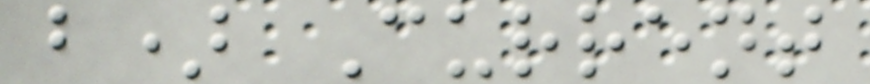b) Current
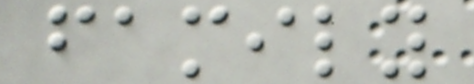family
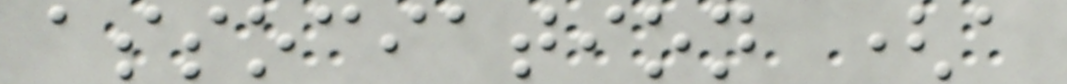association (a
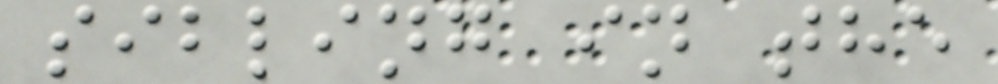sibling in the
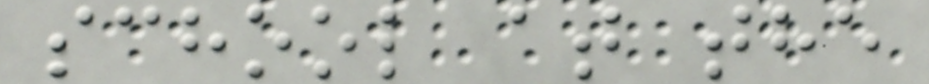school at the
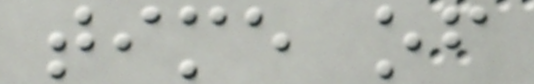time of
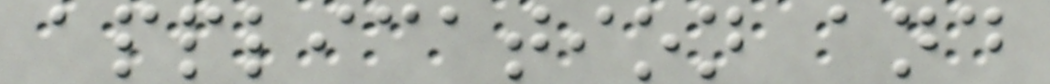application and
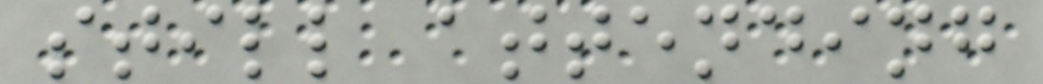still attending
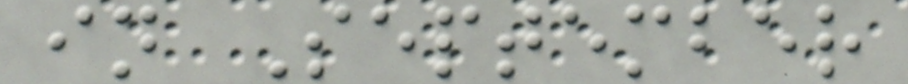in September
